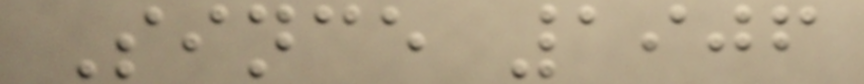Since 1906
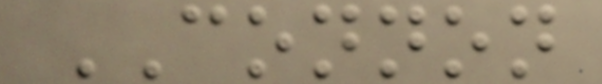CONNON
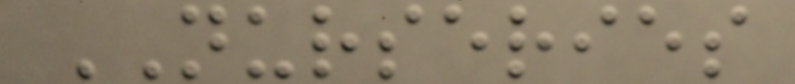NURSERIES
